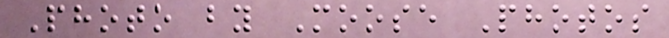Photo by Moose Photos
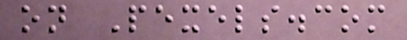on Pexels.com
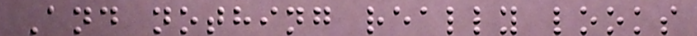And nothing really looks
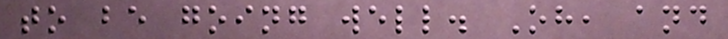to be going well. Oh, and
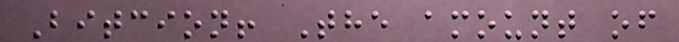Bitcion! The amount of
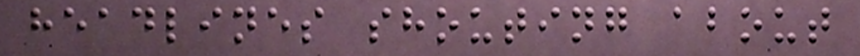headlines shouting about
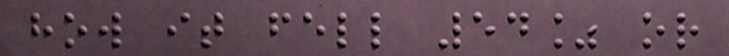how it fell 54% or
